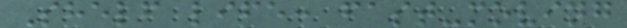Shelf life: fast-moving
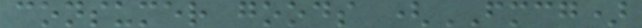consumer goods (FMCG)
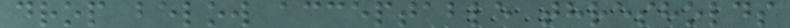drop below acceptable thresholds
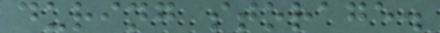during storage.
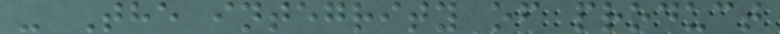- The integrity of product
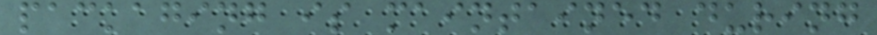packaging is maintained during
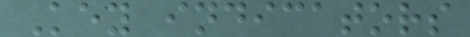Key indicators
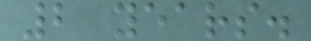2 years.
